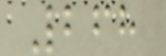268
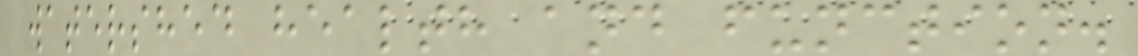watershed health and function.
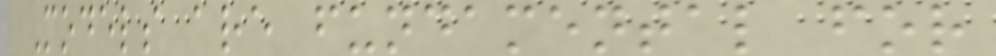Models are fundamental for
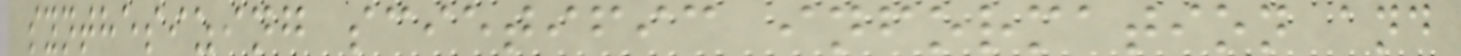synthesizing scietific information and
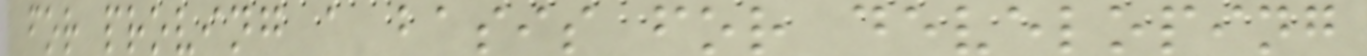for proving a basis for developing
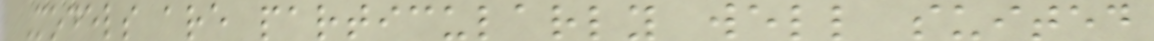Models are particularly well suited
